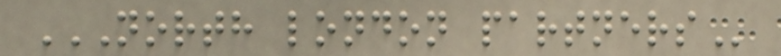NORTH LONDON PARTNERS
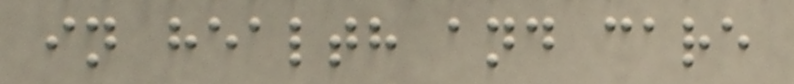in health and care
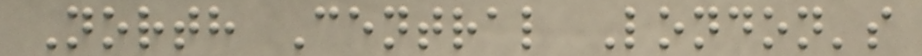North Central London's
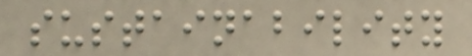sustainability
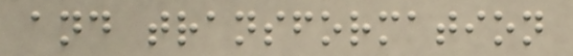and transformation
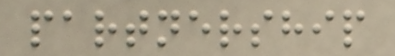partnership
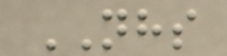NHS
